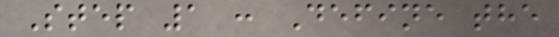Step 1 : Define the
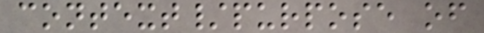context/purpose of
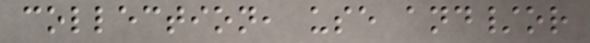collection, use and/or
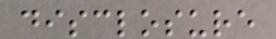disclosure
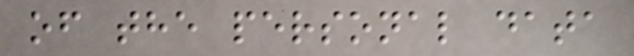of the personal data
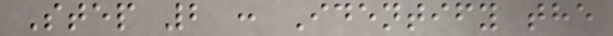Step 2 : Identify the
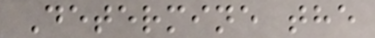Determine the
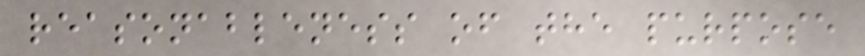reasonableness of the purpose
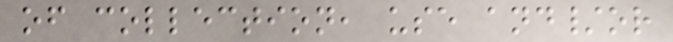of collection, use and/or
